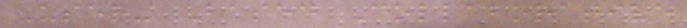User- Based Collaborative
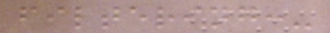filtering:-
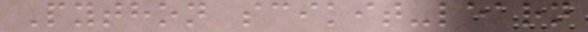Python scikit-learn
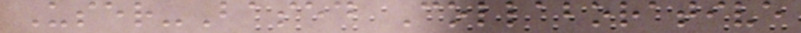User-Based Collaborative
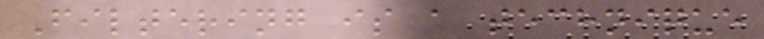Filtering is a technique
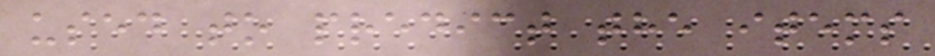used to predict the items
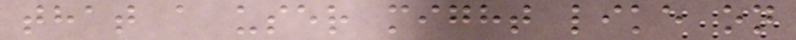that a user might like on
